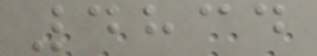4834
